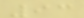93
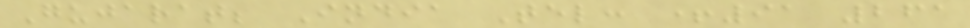Gujarat; India Tel: +91 261
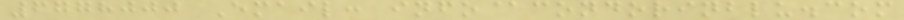6778000 Email: info@condorinblu.com
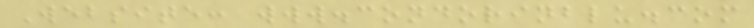Website: www.condorinblu.com
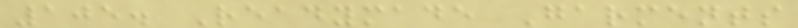105. Readymade Garments
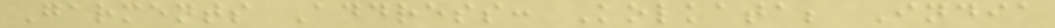Garments Address: Kolkata; India
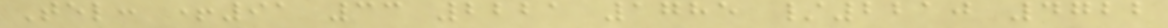Tel: +91 33 2221 1785 /2210 4722
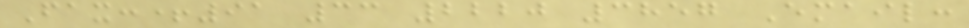Fax:+91 33 2220 3857 Email:
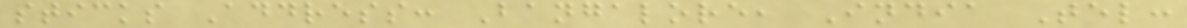sticks Address: Bangalore, India Tel:
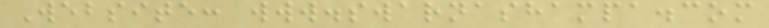Website: www.swarnashampa.com
